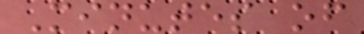Minutes of
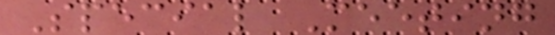Special Meeting
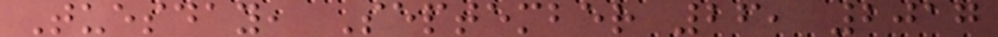Tuesday, September 26, 2017
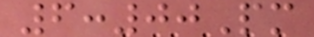6:00Pm
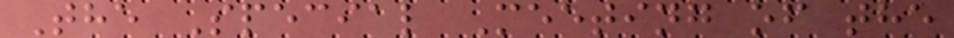The Special Meeting of the
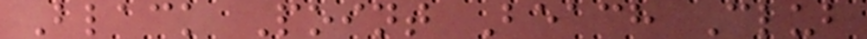Black Point Beach Club
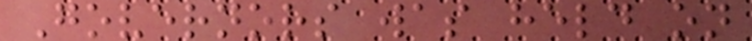Governors was held on
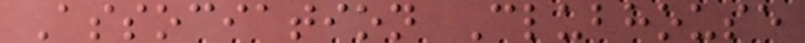Association Clubhouse
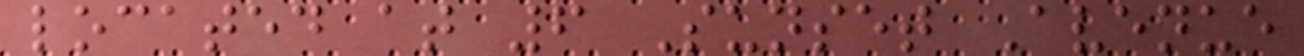located at 6 Sunset Avenue
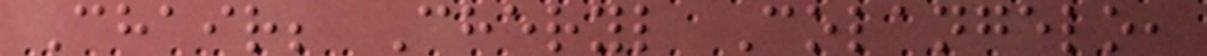Chair; Cheryl Colangelo,
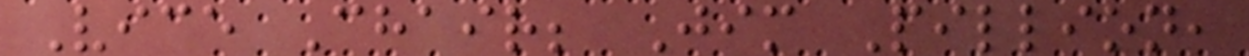Vice Chair; Jim Pillion,
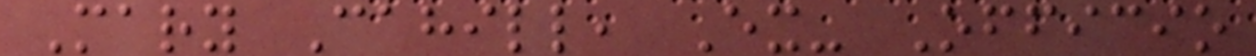Mary Cahill, Ex- Officio
